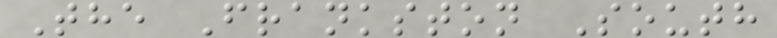The Frankston South
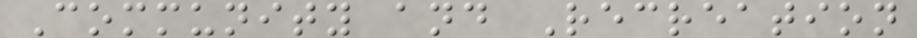Community and Recreation
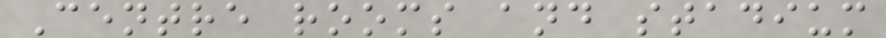Centre rooms and stadium
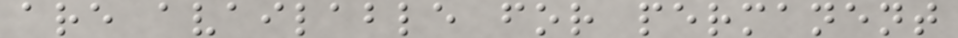are available for permanent
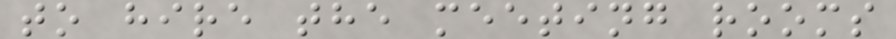to hire the meeting rooms
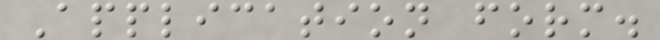Application form.
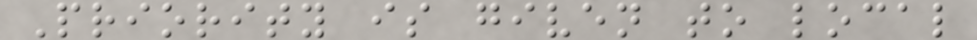Priority is given to local
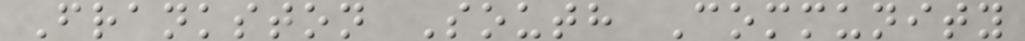Frankston South Community
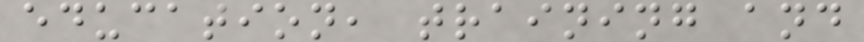education, training and
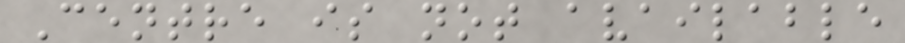Centre is not available
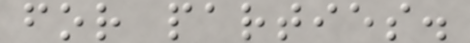for parties.
